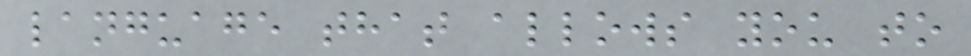language that allows you to
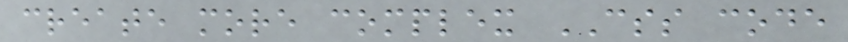create more complex CSS code
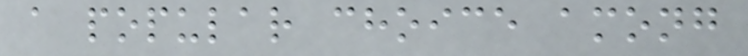a popular choice among
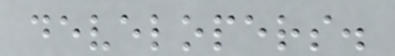developers.
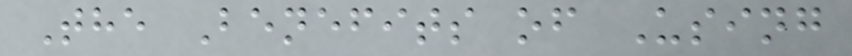The Benefits of Using
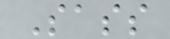Sass
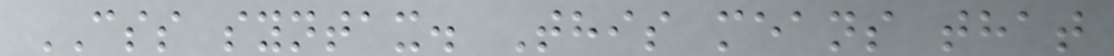CSS syntax. This means that
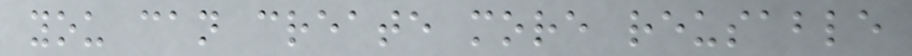you can create more reusable
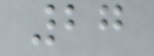27
